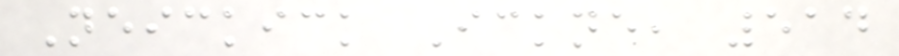Neickick Ickne, 514
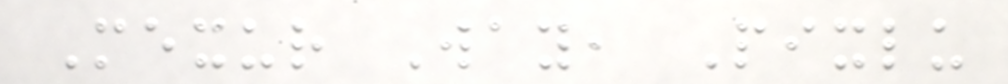Mexur Way, Pixlu
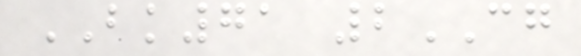BK71 2CG
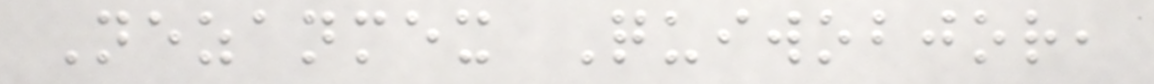Nezanmex Quiwobjor,
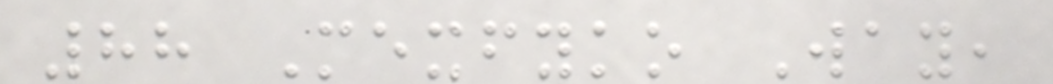88 Mexfyko Way,
